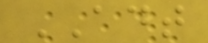ADT
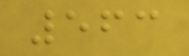563
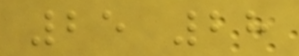25 28
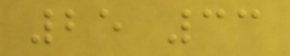25 33
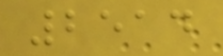2514
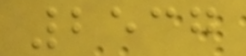2537
